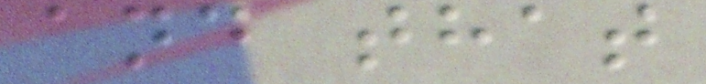and that
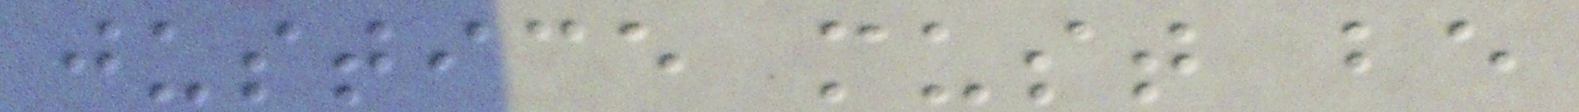justice must be
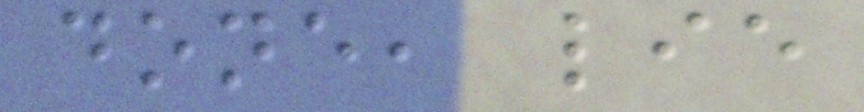done, lie
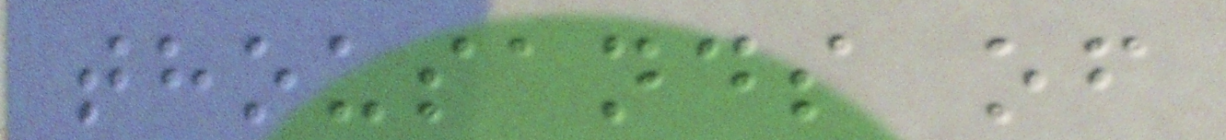thousands of
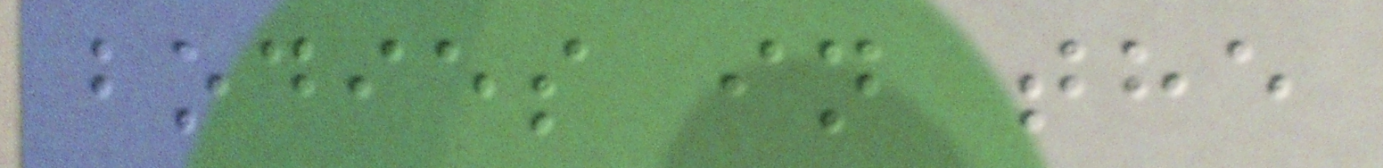bodies in the
